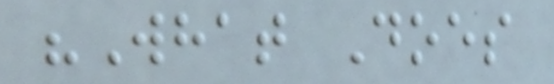"What Does
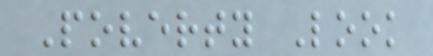Poverty Look
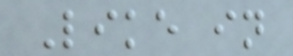Like in
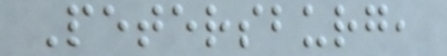Petersburg,
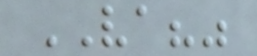VA?"
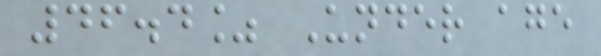46.4% Under age
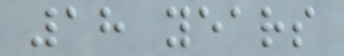18 years
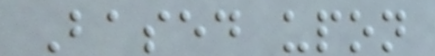Based upon
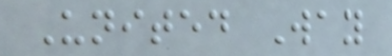United Way
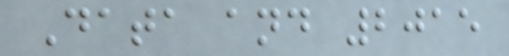Data and 2015
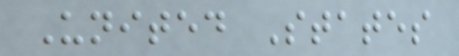United States
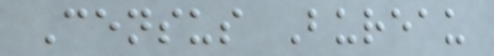Census Bureau
